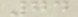74
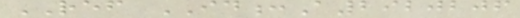REF ID:A2920206
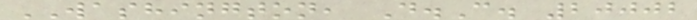WASHINGTON, D.C. 20002
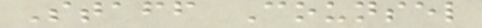Staff Counsel
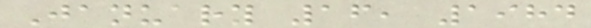January 16, 1984
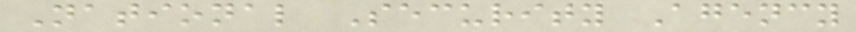National Security Agency
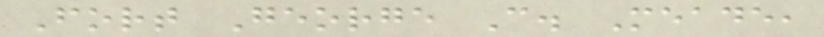Fort George C. Meade,
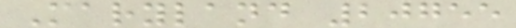Maryland 20755
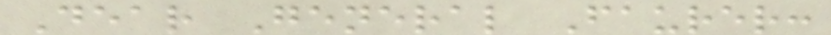Dear General Faurer:
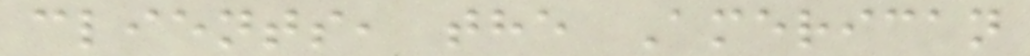clients, the American
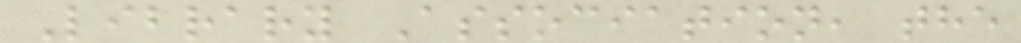Library Association, the
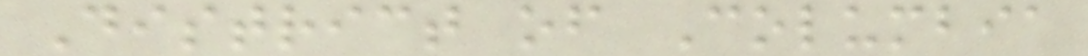District of Columbia
